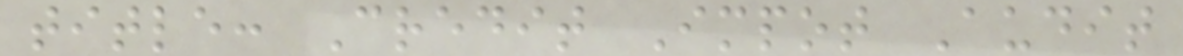title: Credit Impot Audit
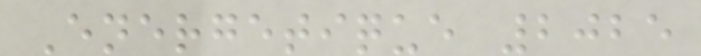Energetique 2025
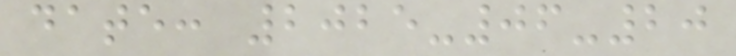date: 2025-06-20
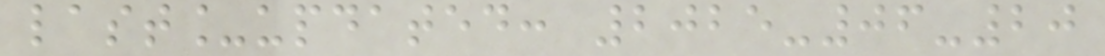last_updated: 2025-06-20
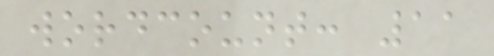wordcount: 11
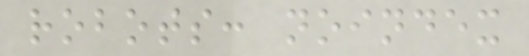robots: noindex
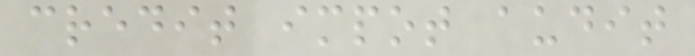credit impot audit
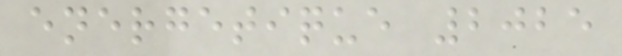energetique 2025
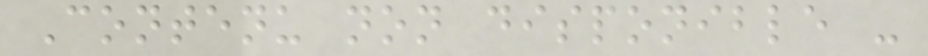Contenu non disponible -
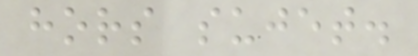hors sujet.
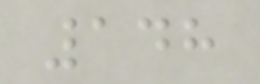148
